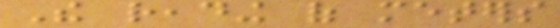The reading of meters
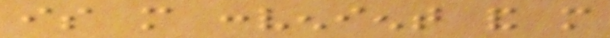is more convenient and more
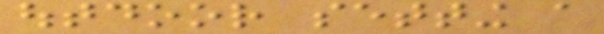outdoor setting a
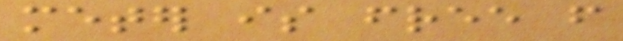meter is free from
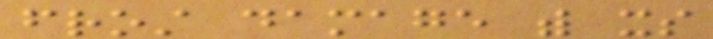frost damage with its
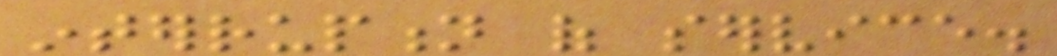interruption of service.
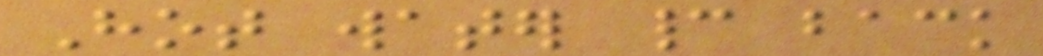Hot water cannot back
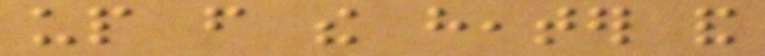up from the heater and
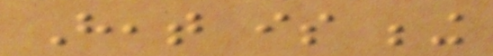Heat is being
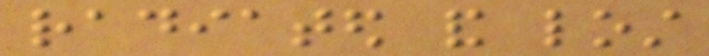radiated and lost
